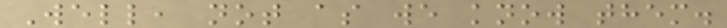Well, not as we know them.
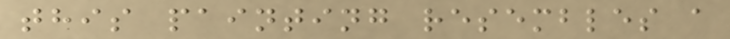this painting resembles a
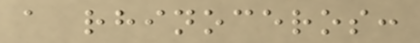a rhinoceros:
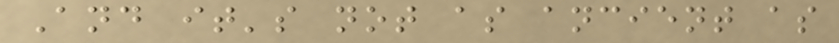And it's not as ancient as
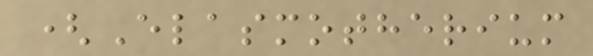(Elasmotherium
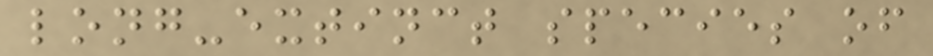long-extinct species of
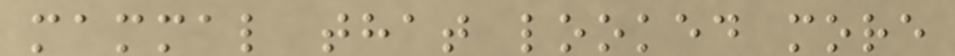mammal that looked more
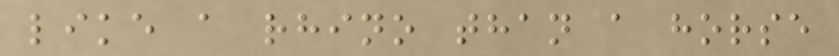like a rhino than a horse
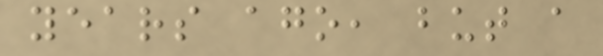years ago, but a
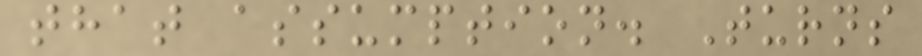that assumption. Turns
